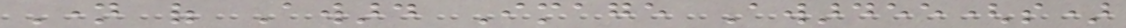Name of Award Image Awardee(s)
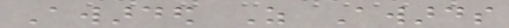Awarded As Awards
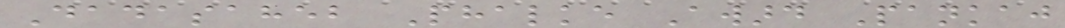Dadasaheb Phalke Award Pankaj
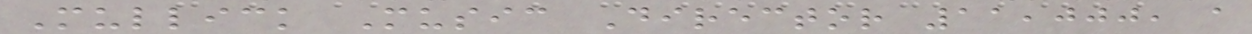Mullick Music Director 11,000, a
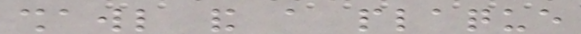shawl and a plaque
